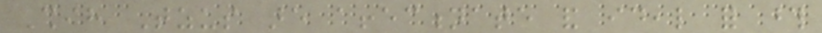Shih Tzus are affectionate and ideal for those
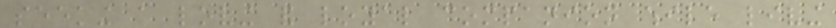seeking a loving and loyal companion while living
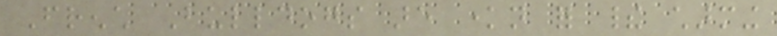French Bulldogs are known for their charming
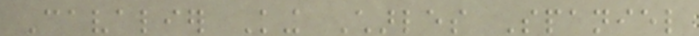Cavalier King Charles Spaniel
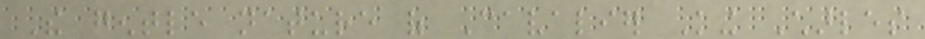The gentle nature of Cavalier King Charles
